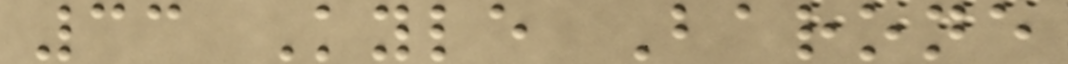33 Kyle Barone
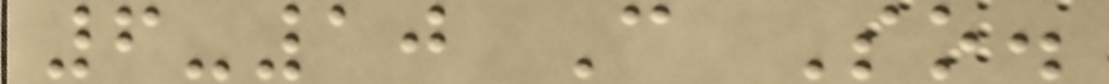6-10 C So.
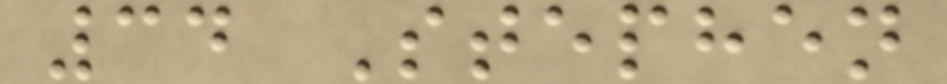34 Stephen
